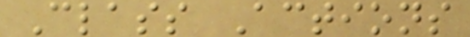Class Actions
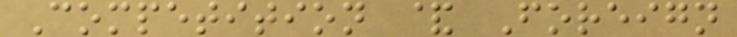Competition & Foreign
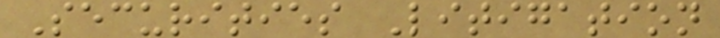Securities Litigation
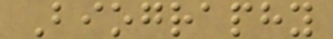Biography
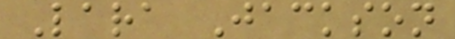Lara Jackson
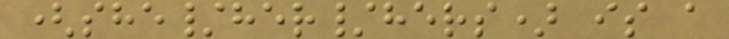(she/her/hers) is a
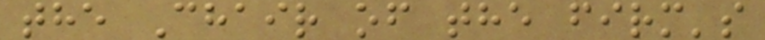the Chair of the firm's
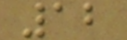12
